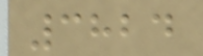3824
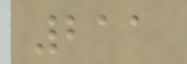211
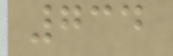734
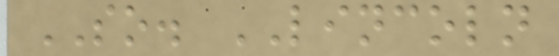SO. LINCOLN
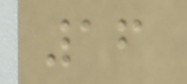16
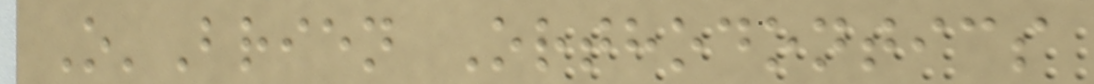O'Brien Orthodontics
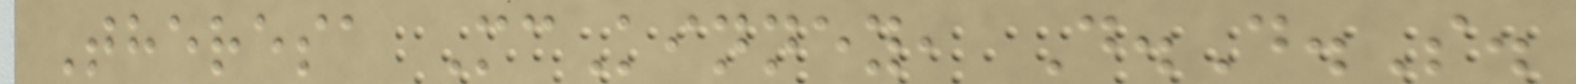Theresa McKinney, D.D.S.
